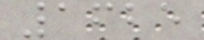1625
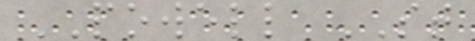POWELL ST
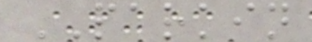PARKIN
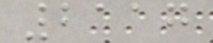2117
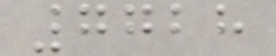7728
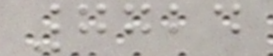7724
